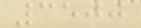3500
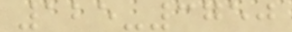125-3750
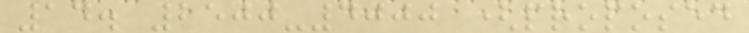14. 2500-4000 (proposed
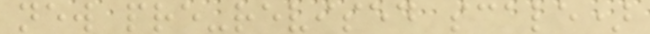new pre-revised scale)
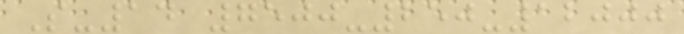S-14 7500-250-12000
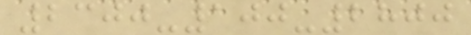2300-100-2800
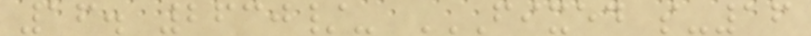16. 2630/- FIXED S-16
